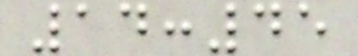14:45
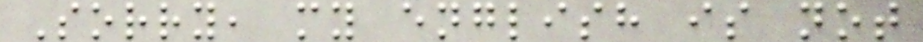Sorry, my english is not
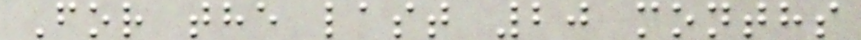For the last 20 months
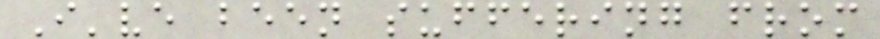I've been suffering from
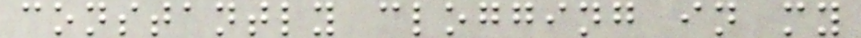constantly clogging in my
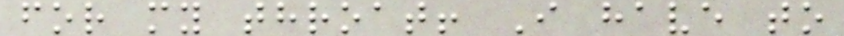for my throat! I have to
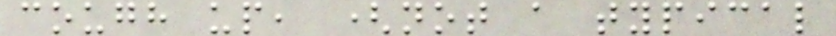cough up, (not a typical
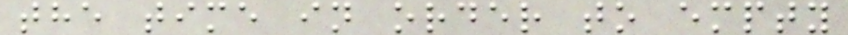the time in order to empty
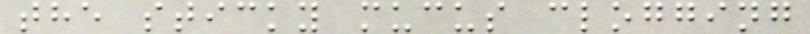the sticky mucus clogging
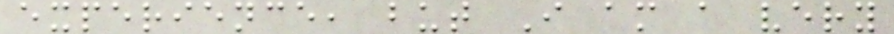experience, but I am a very
